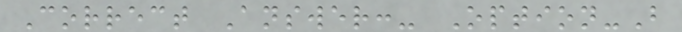Correct Answer:- Option-B
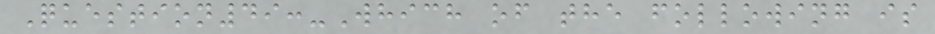Question49:-Which of the following is
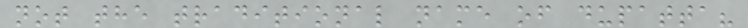not the traditional name of dupatta?
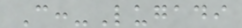C:-Lugadi
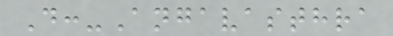D:-Angavasthra
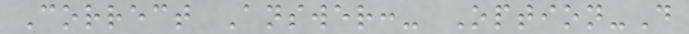Correct Answer:- Option-D
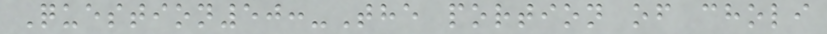Question50:-The portion of choli
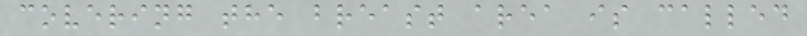covering the breast area is called
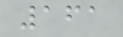161
